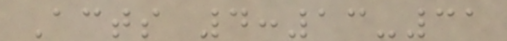Acts 4:13-31
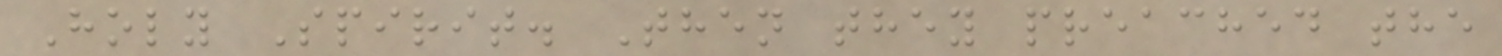Holy Spirit. Then they preached the
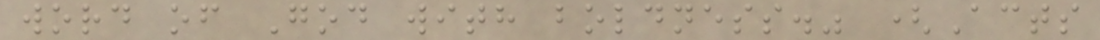word of God with boldness." (Acts
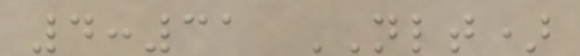4:31 NLT)
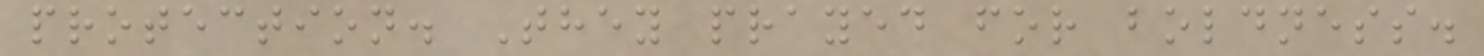protection. They prayed for boldness.
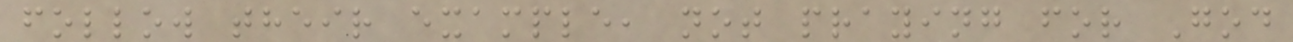follow their example, not praying for God
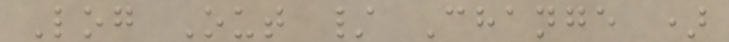Log Out / Change )
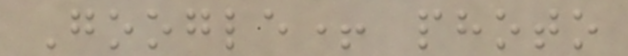Google+ photo
